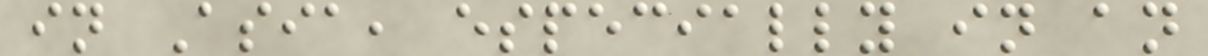in Asia, especially in an
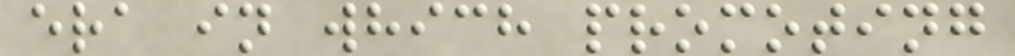era in which promoting
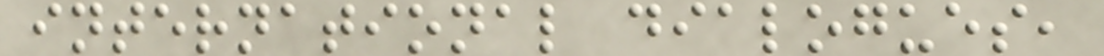international dialogues,
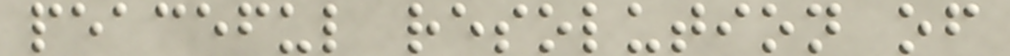peaceful resolution of
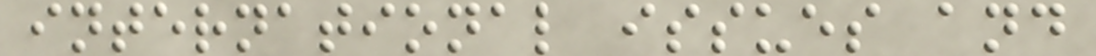international issues and
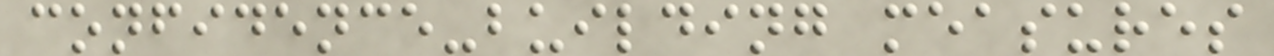confidence-building measures
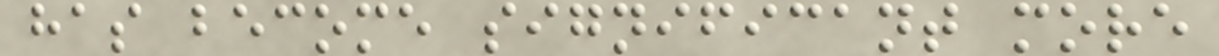has become significant more
